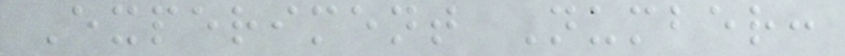Experiment Number:
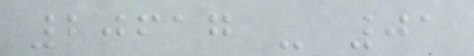20617 - 01
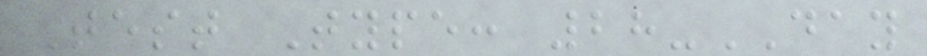Test Type: 28-DAY
